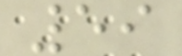59
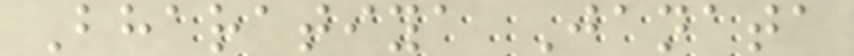Bharatiya Janata
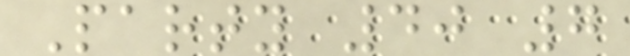Party 40 7
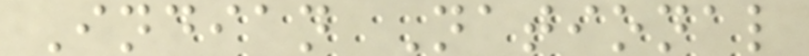Indian National
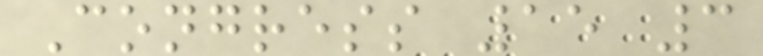Congress 15 3
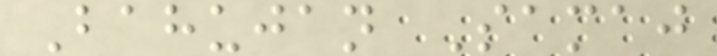Bahujan Samaj
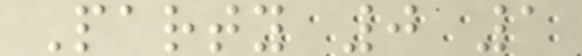Party 0 1
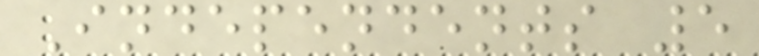Independents 5
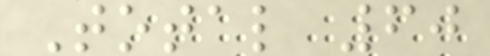Total 60
